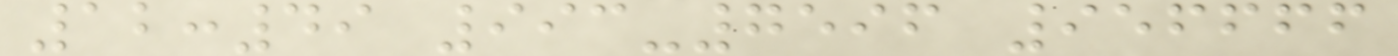12:49 993-7596 956666
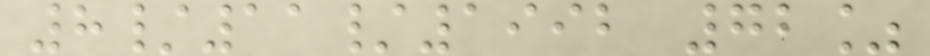8/11/1992 72%
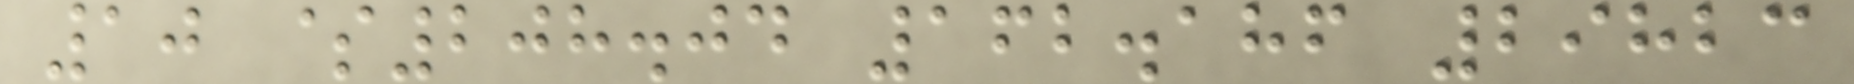10 $208.04 162.186 29823
